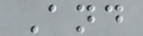And
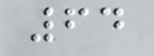64
